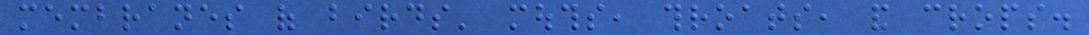membranes of birds' mouths, throats, and crops.
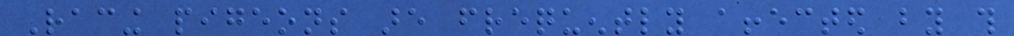Racing pigeons are frequently affected by this
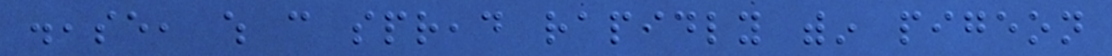disease, which can spread rapidly within pigeon
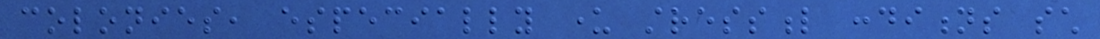colonies, especially under stressful conditions such
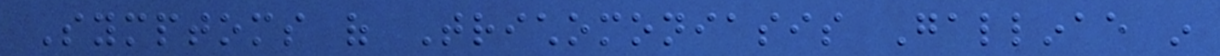Symptoms of Trichomoniasis Gallinae in
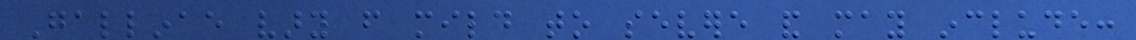Gallinae vary from mild to severe and may include:
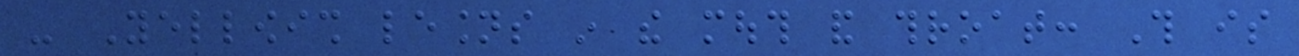- Yellowish lesions in the mouth and throat: This is
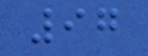97
